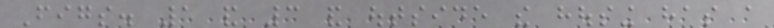Figs. 1 and 3 and outside the housing has a
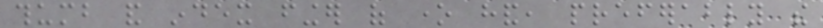thumb and index finger of one hand, preferably the
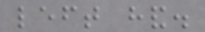left hand.
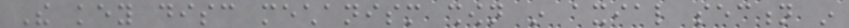The key disc mechanism shown in axial section in
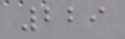229
